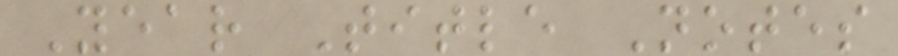Year Title Notes
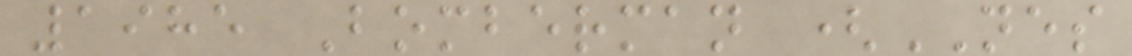1985 Bomberman (NES
